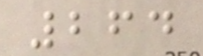264
